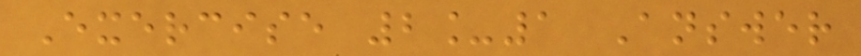Exercise 2_1 Answer
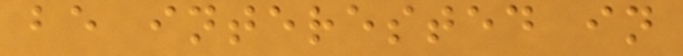be interested in
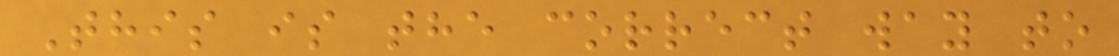This is the correct way to
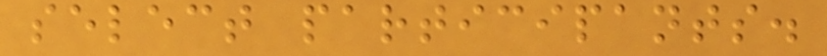select participants.
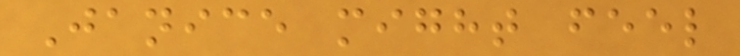Janice might feel
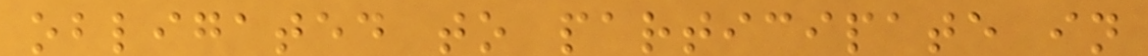obligated to participate in
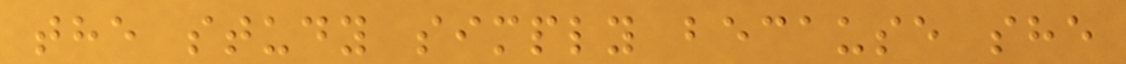the study simply because she
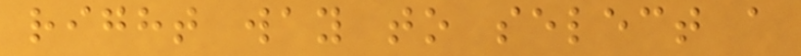right way to select a
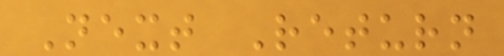Next Return
